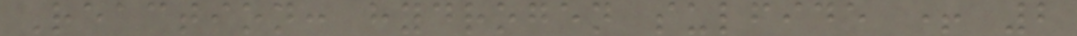Reaction: hydrogen sulfide + 2
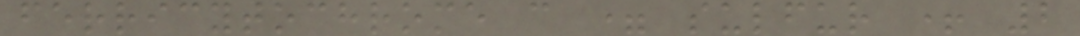ferricytochrome c = sulfur + 2
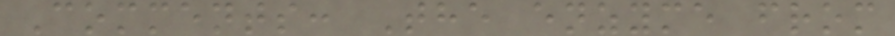Comments: The enzyme from
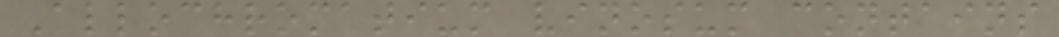Allochromatium vinosum contains
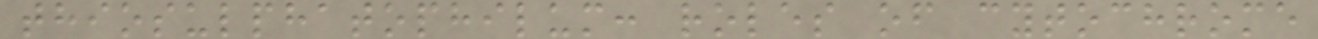thiosulphatophilum: roles of cytochrome
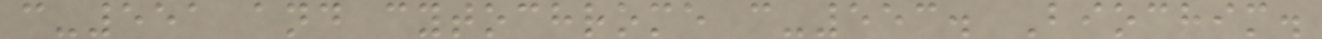c-551 and cytochrome c-553. Biochim.
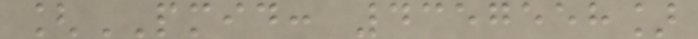[PMID: 4357558]
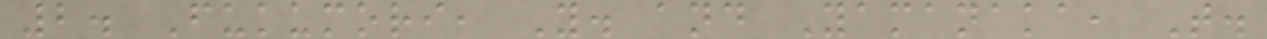2. Fukumori, Y. and Yamanaka, T.
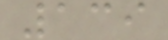139
